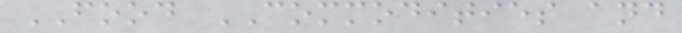FOOD COMMODITIES and
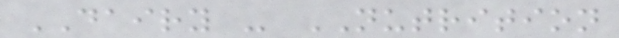DAIRY - NUTRITION
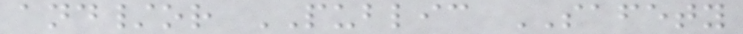and/or PUBLIC SAFETY
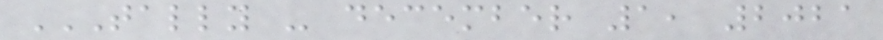TALLY - DECEMBER 1, 2021
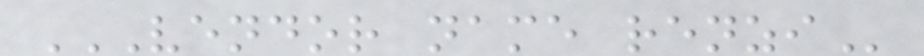VENDOR NAME RENZI
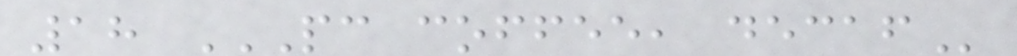18 PC COFFEE, DECAF
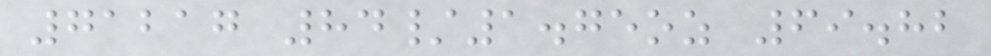71217 84/1.75oz 69.82
